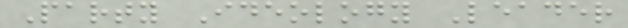Party Ideology Leader
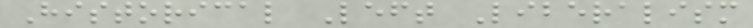Historical Left Liberalism
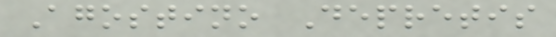Agostino Depretis
